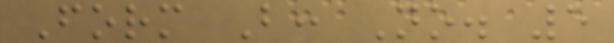Form B: No. 5
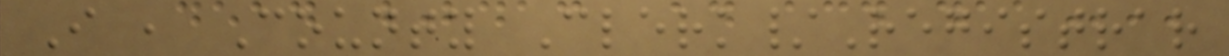I , County Clerk/Registrar
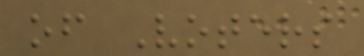of Voters
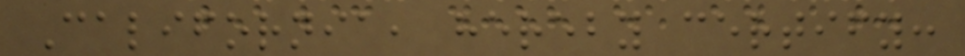California, hereby certify:
